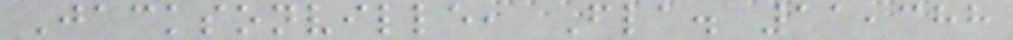Jacksonville, Fla. 11,388
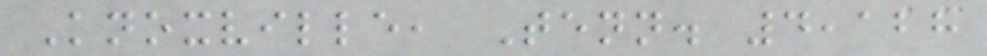Knoxville, Tenn. 4,128
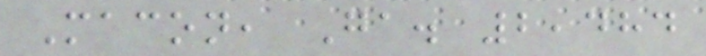Macon, Ga. 2,484
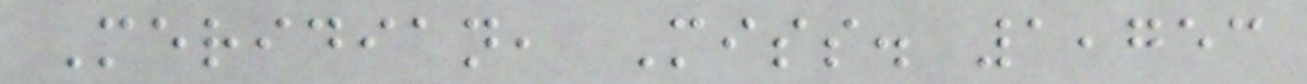Meridian, Miss. 1,753
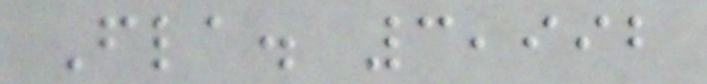Fla. 3,992
